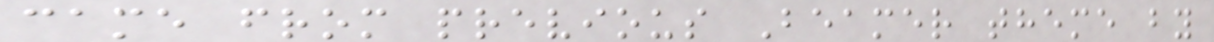came from previous Beamer theme by
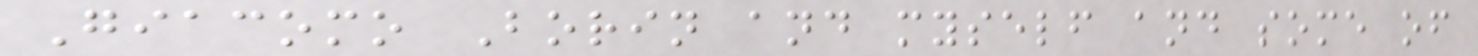Giacomo Borin and myself and some of
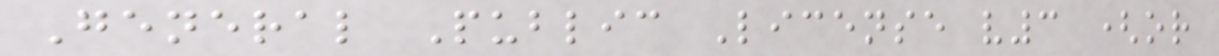General Public License v3 (or
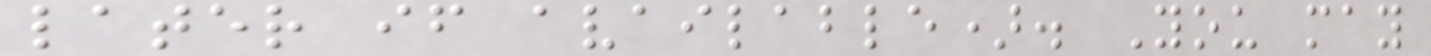later if available). You may
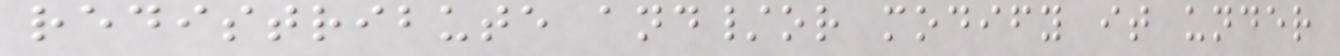redistribute and/or modify it under
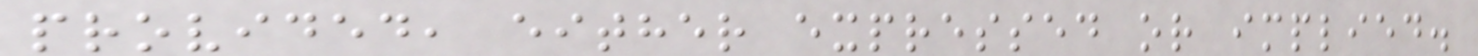provided, either expressed or implied.
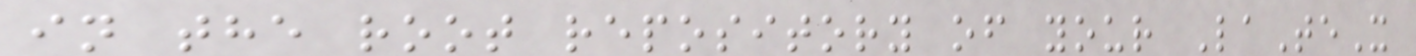in the root repository of your LaTeX
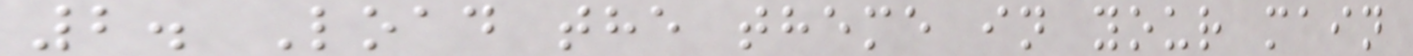2. Load the theme in your main
